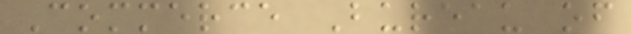Commerce Bureau of
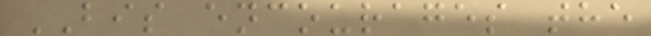BIS encourages the
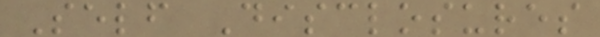Self Disclosures
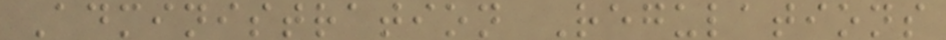Administration Regulations
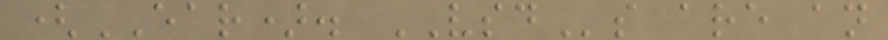(EAR). VSDs are an
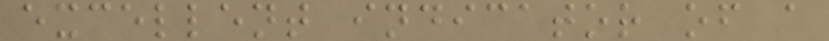excellent indicator of a
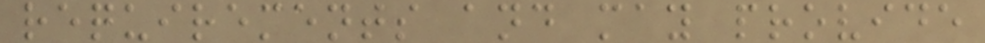requirements and may provide
